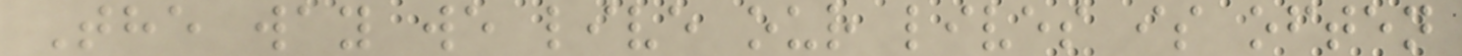The way we live our lives is often
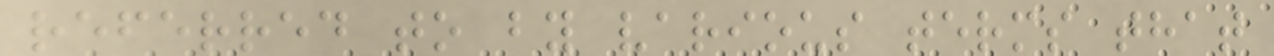referred to by various terms that
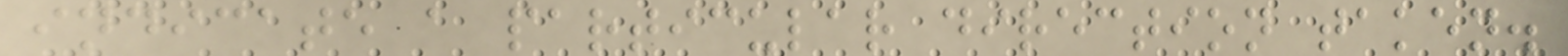indicate a particular direction taken.
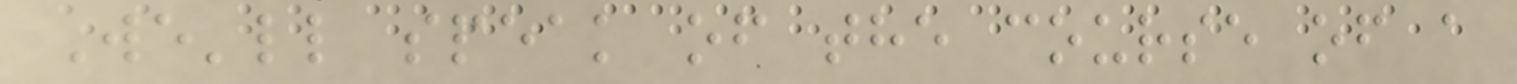We'll speak of the course of a
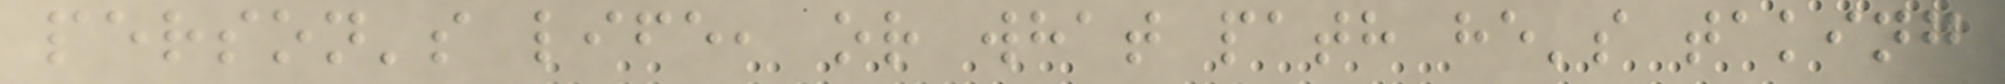person's life, or what path he's taking
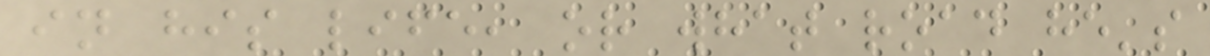in his life, or what road he's
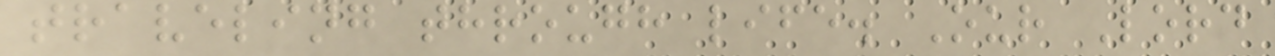traveling through life. Our Lord
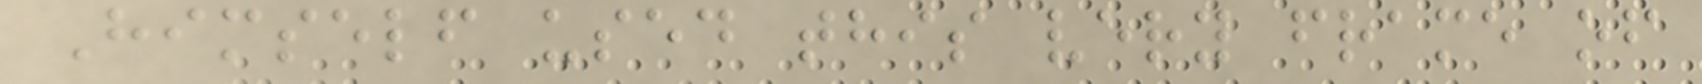Himself used this very frame of
